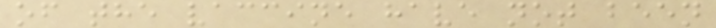of the vaccine have not been
